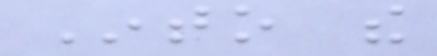Into the
